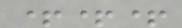+++
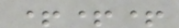+++
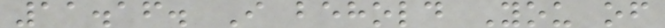11.16. I behold You of
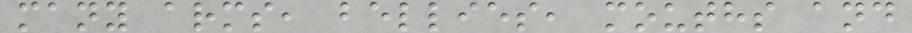many arms, bellies, mouths and
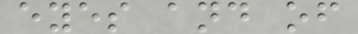eyes and of
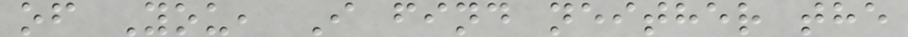of You, I find neither the
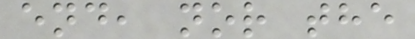end, nor the
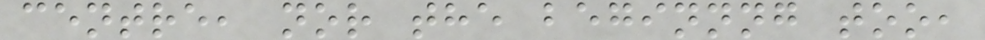centre, nor the beginnng too,
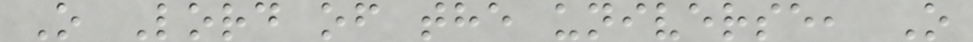O Lord of the universe, O
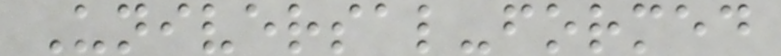Universal-formed
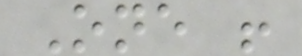One !
